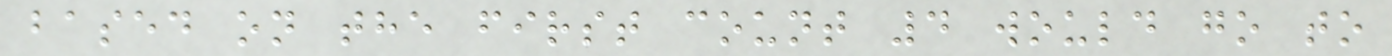based on the first count 4 would go to
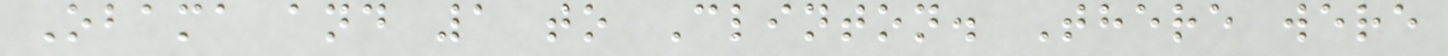Obama and 1 to Clinton. There were
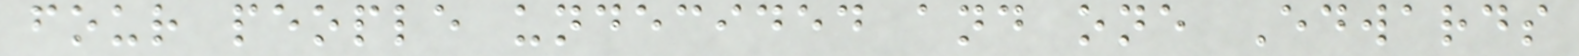four people undecided and one Edwards
